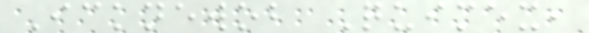Icknewob Quimex,
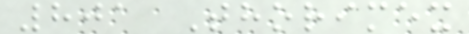801 Thorimex
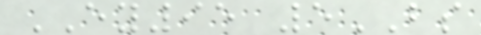EY95 5BS
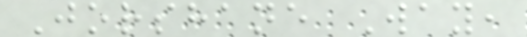Jorshane Way,
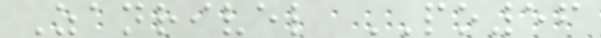Zanrivel PO56
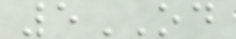5OD
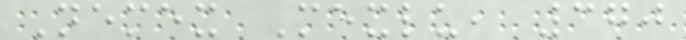Nemex Mexlu, 370
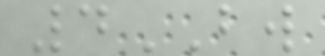4BW
